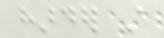harder still
